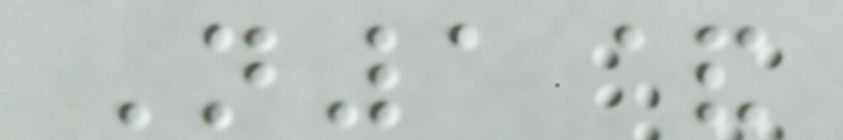N1&
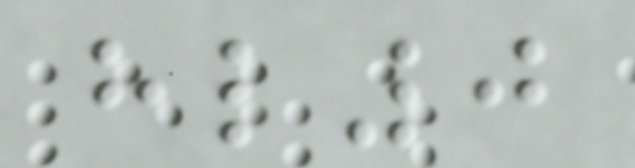hl0
